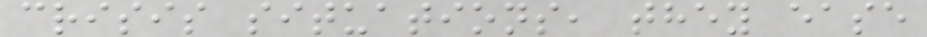crisis situations, they ease
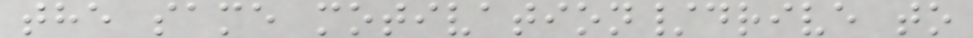the same motivation/drive to
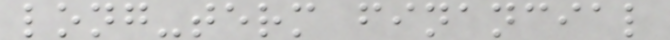long-term financial
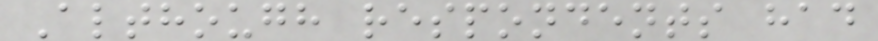Although respondents had
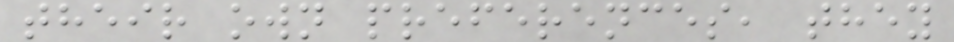their own preferences, they
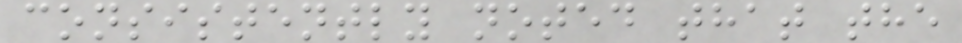consistently noted that the
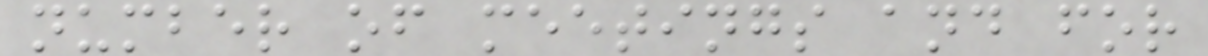number of meetings and for
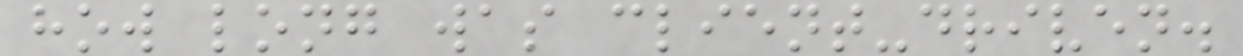how long was client-driven.
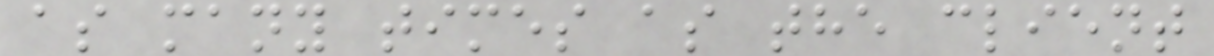as many times as the client
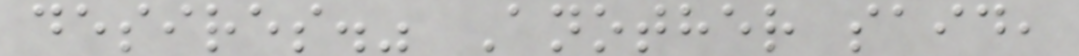desires." Another said,
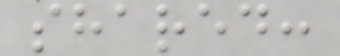shared:
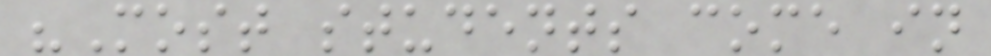"Most students come in
